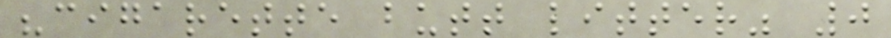"cigarette butt litter" 0
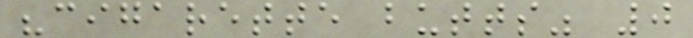"cigarette butts" 0
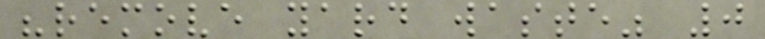"remove yard waste" 0
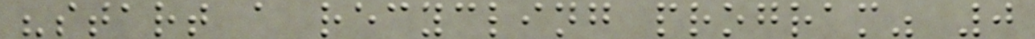"start a recycling program" 0
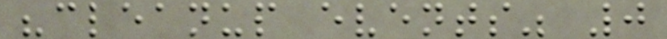"cleanup events" 0
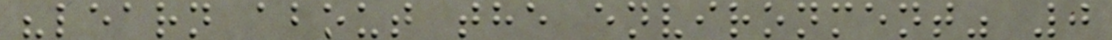"learn about the environment" 0
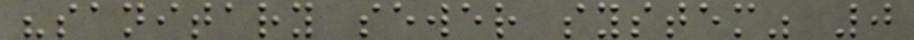"sanitary sewer system" 0
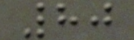80
